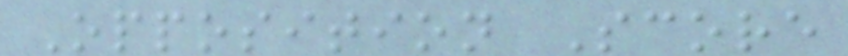Opposition Score
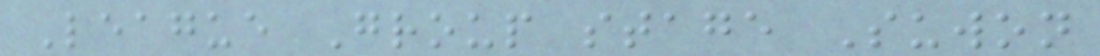League Group stage Suwon
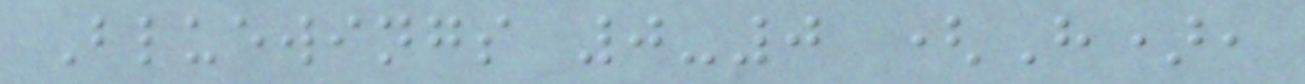Bluewings 0-0 (H),
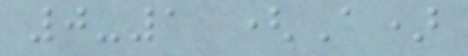0-1 (A)
